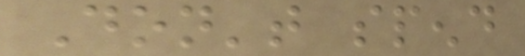Don't spend
